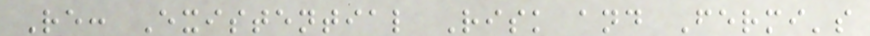Re: Existential Risk and Fermi's
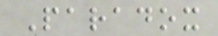Paradox
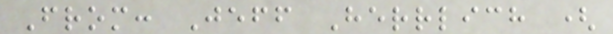From: Jeff Herrlich (
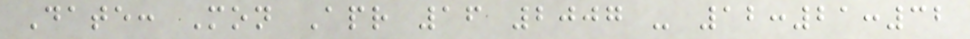Date: Mon Apr 16 2007 - 12:21:32
